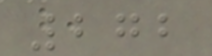272
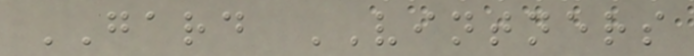GARD VINTNERS
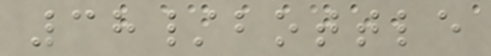38/bottle
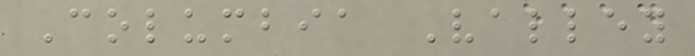Columbia Valley
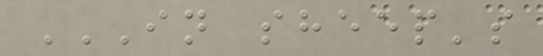IN SHEEP'S
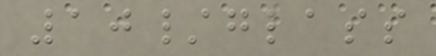10/glass
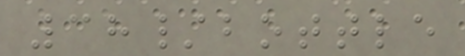38/bottle
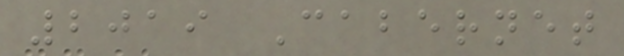2019 Cabernet
